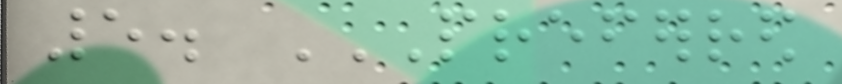5. PREFERRED
